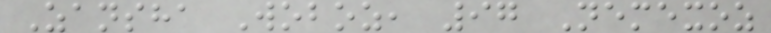Zansha Woboz, 97 Nemexoz
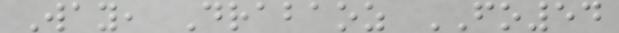Way, Drabaoz FO54
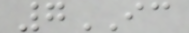7IC
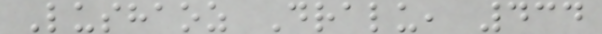Lushaoz Dralu, 434
